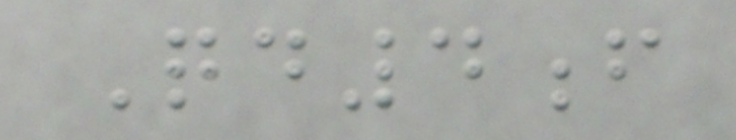Qd4f
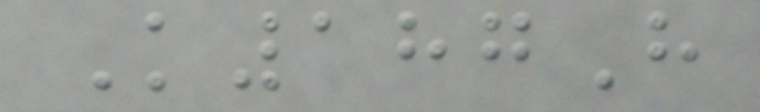K187H
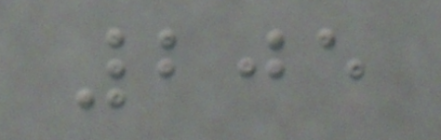205
